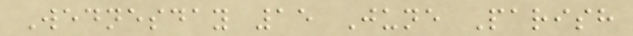Wednesday 15 June Parish
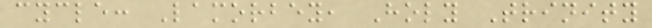cycle: Lamorbey, Holy Trinity
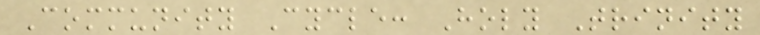Community Cycle: Holy Trinity
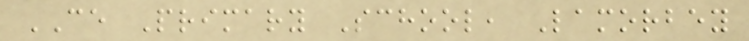CE Primary School, Lamorbey
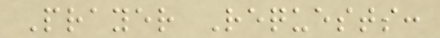Prayer Requests:
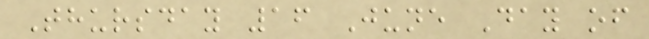Thursday 16 June Day of
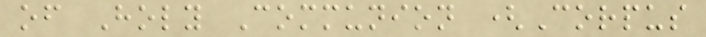of Holy Communion (Corpus
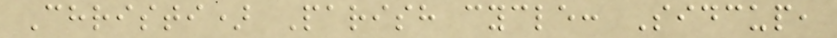Christi) Parish cycle: Sidcup,
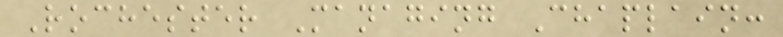Rochester Managing Chaplain:
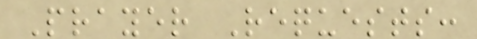Prayer Requests:
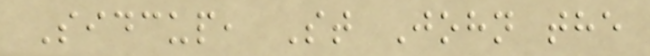Sidcup, St John the
